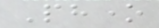Phone
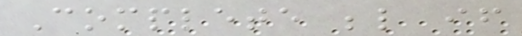Complete below if
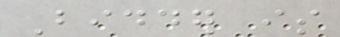Bidder is
